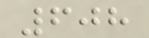608
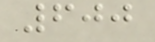600
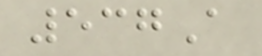537A
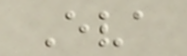Eva
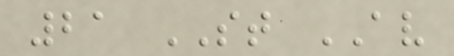21 ST AV
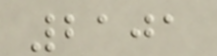2101
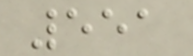551
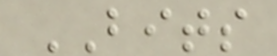BITS
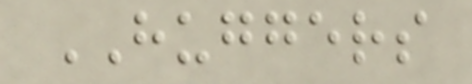HUGGERS
